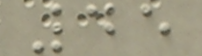45
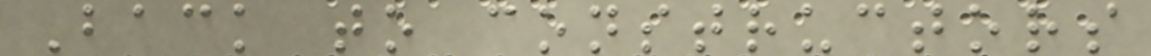Back to constructors
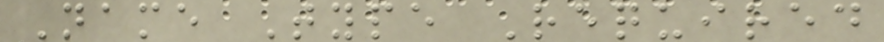Name Type Required
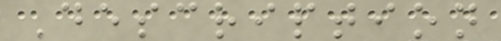Description
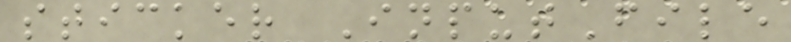sticker InputFile
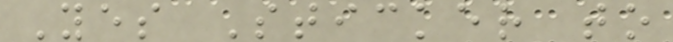Yes Sticker to
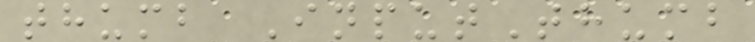thumb InputThumb
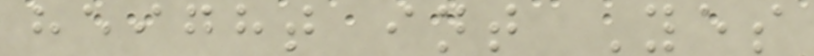height int Yes
